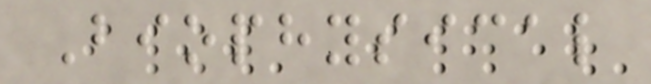Biophysical
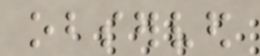observed
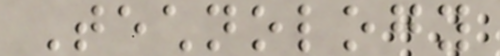Technology
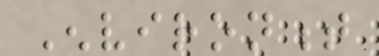Environment
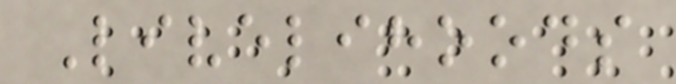Livelihoods
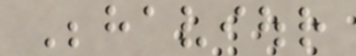Behaviour
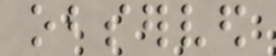observed
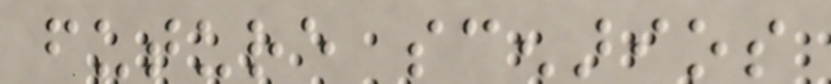future scenarios
